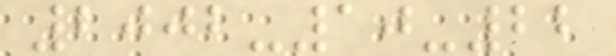2002-10-22
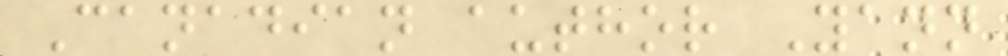Canadian author Yann
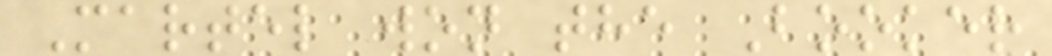Martel won the Booker
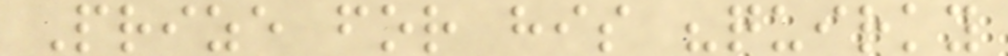Prize for his "quirky
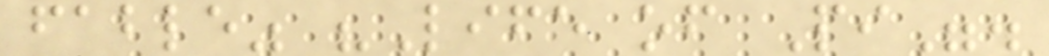fable" "Life of Pi".
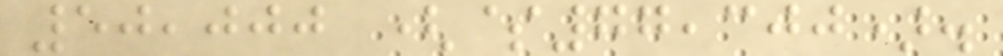50,000 ($77,300).
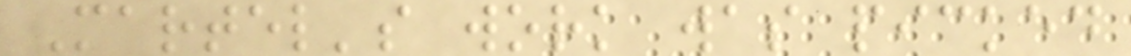Martel's work was picked
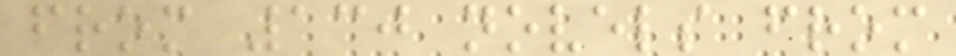from 130 novels from
